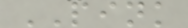PINK
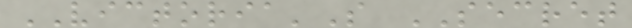VICTORIA'S SECRET
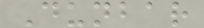Dunbar
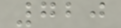720
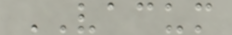VACUM
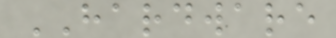HARDWARE
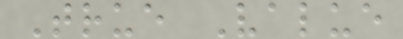True Value
